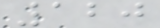120
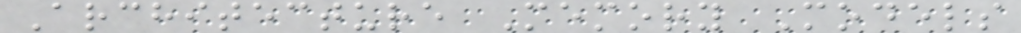Architecture Memory Models
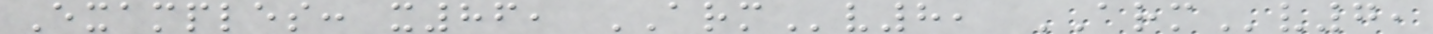Examples: x86, ARMv8, ARMv7,
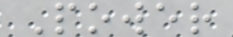Power
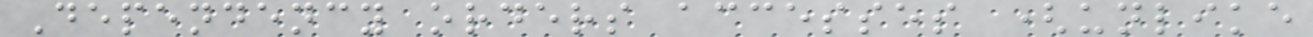Dependency orders accesses (unlike
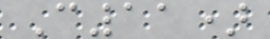C11)
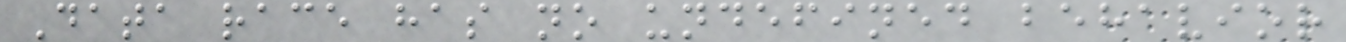Data race has no undefined behavior
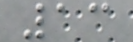13
